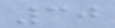30
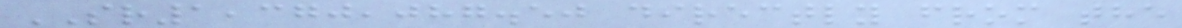SR1,370,087.50 directly from the
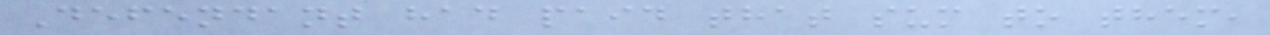Defendant had paid that sum to them,
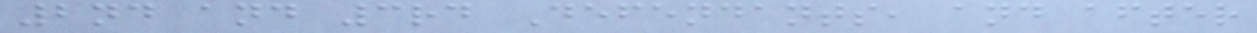2nd and 3rd Defendants, and after
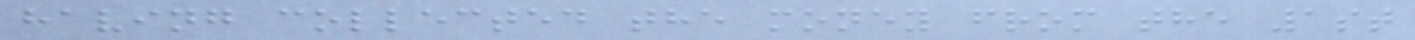having collected the money from the 1st
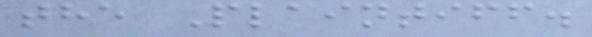the Plaintiff.
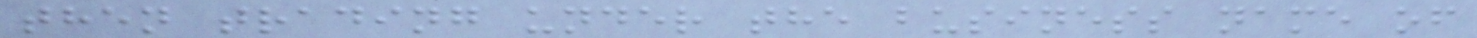then trading under the business name of
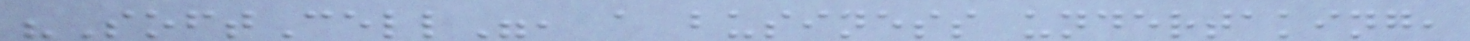"SoftCell", a business undertaking,
